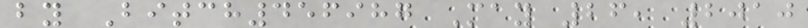by Bitch456987 May 26, 2010
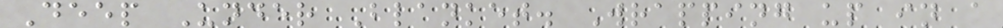Deep Under Blanket. Wrapping up in a
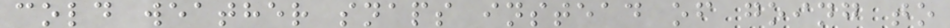cold weather snaps instead of going to
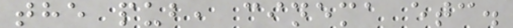the pub, cinema etc.
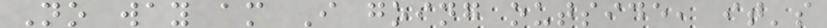No way am I going outside, it's
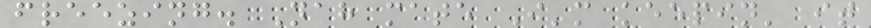freezing. Nah mate I'm keepin' it
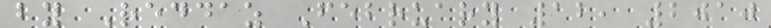by Reddaz February 12, 2010
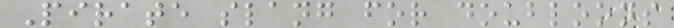Pirate slang for doubloons
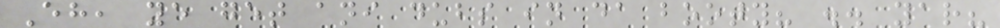Eh, ye get ani dubs in da booty? .. yar?
